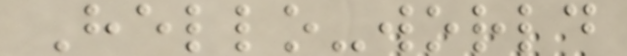Hello-world
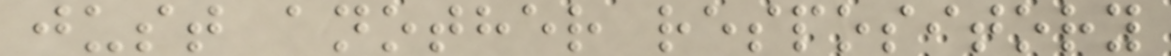just another respository
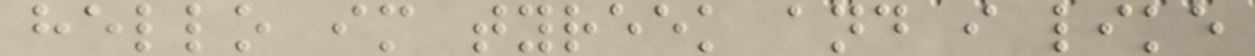hello im tyreek and i like
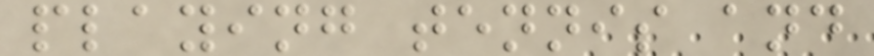playing tennis and
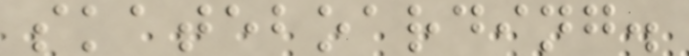skateboarding.
